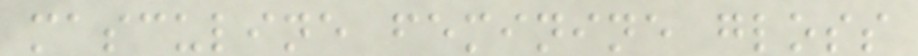masculine feminine gloss
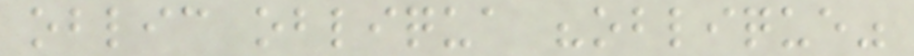oblic obliqua "oblique"
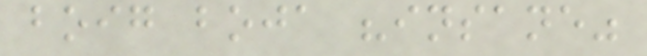boig boja "insane"
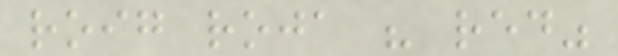roig roja " red"
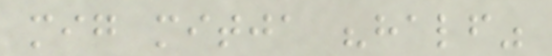mig mitja "half"
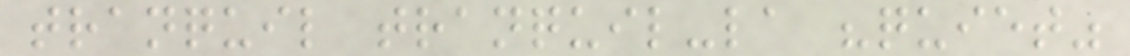tranquil tranquil-la "quiet"
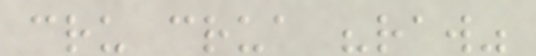cru crua "raw"
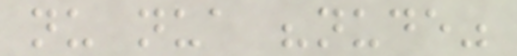nu nua "nude"
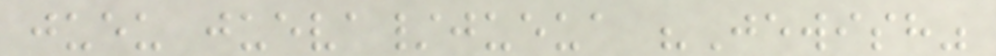jueu jueva/jueua "Jewish"
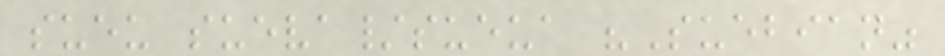sueu sueva/sueua "Suebian"
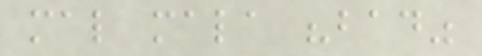mal mala "bad"
